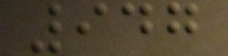947
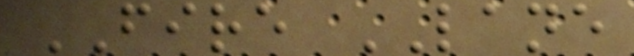FIRE LANE
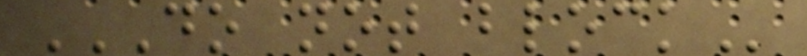DO NOT BLOCK
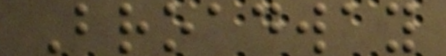Broadway
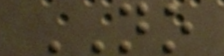NO
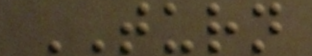TURN
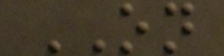ON
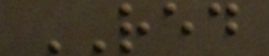RED
